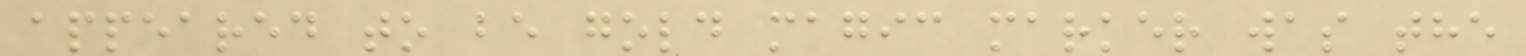appeared to be gold magic marker was the
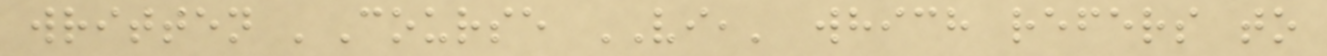written 'Course VI,' which refers to
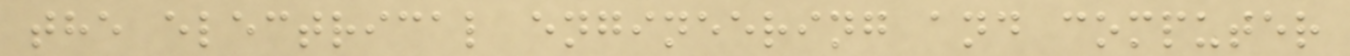the electrical engineering and computer
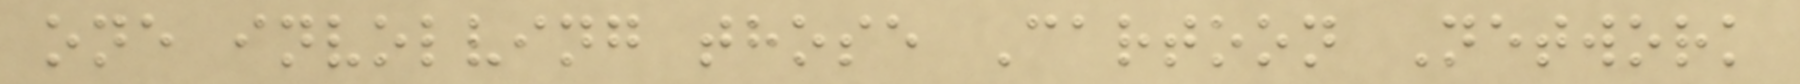one involving those Cartoon Network
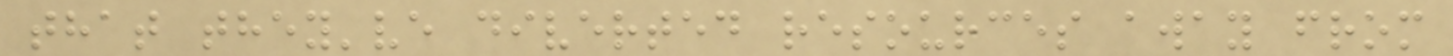that they've diverted resources away from
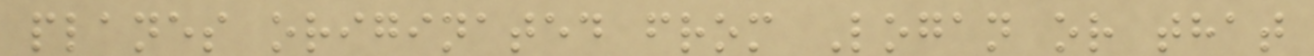planes originated from Logan or that
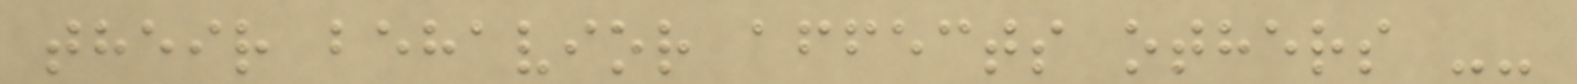their behavior affects others --
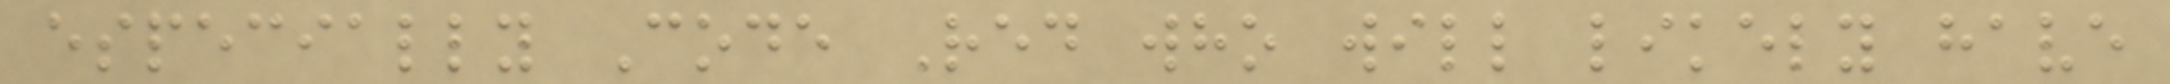especially Code Red who will likely have
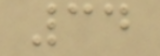34
